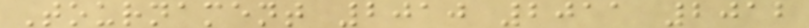Tournament 2010 2011 2012
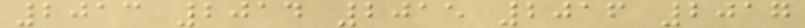2013 2014 2015 2016 2017
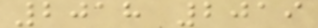2018 2019
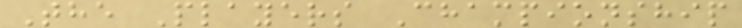The Players Championship
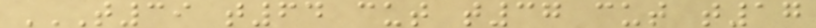T39 T64 CUT T37 CUT T17
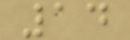14
